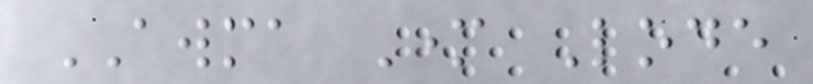AWMA Mother Lode
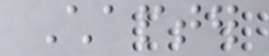Chapter
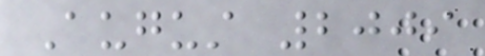August 2009
